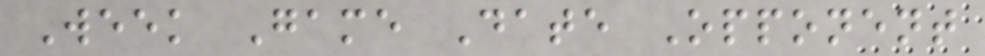Week Game Date Opponent
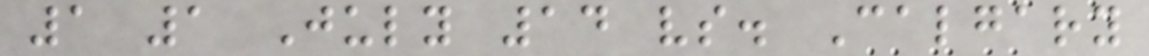1 1 July 14 vs. Calgary
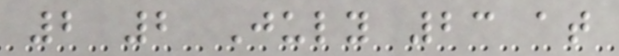2 2 July 23 at
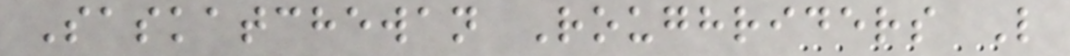Saskatchewan Roughriders L
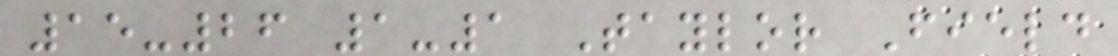15-26 1-1 Taylor Field
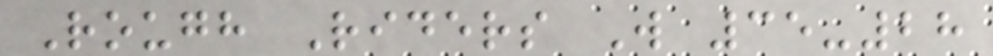Rough Riders W 35-28
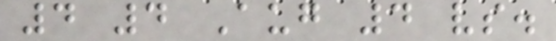4 4 Aug 4 vs.
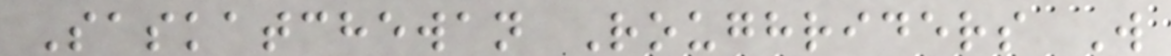Saskatchewan Roughriders W
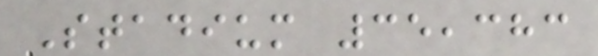Stadium 35,383
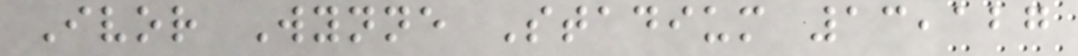Ivor Wynne Stadium 13,127
